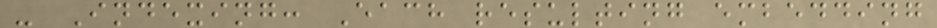- Indexing: Each resulting embedding
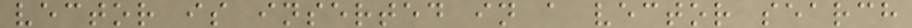vector is inserted in a vector search
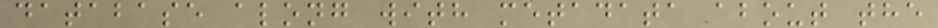database along with metadata about the
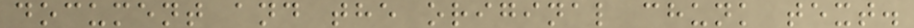document and the original chunk text.
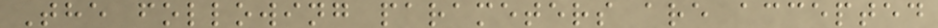The following parameters are accepted
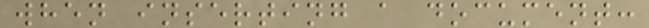when inserting a document:
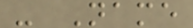- Name
